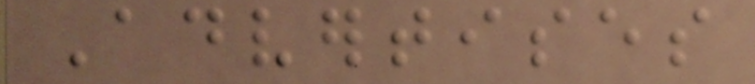Advertises
